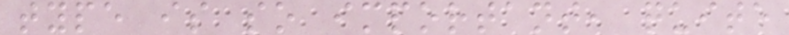type is so important, quite
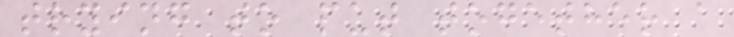trying to put together a
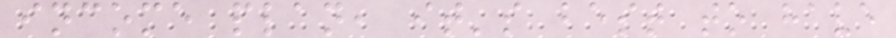income plan, it's best to have
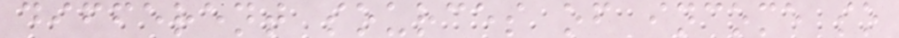different sources of income so
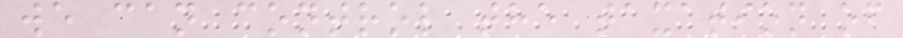we can control the taxation of
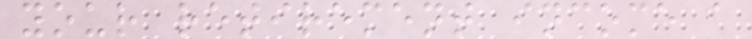your retirement income a
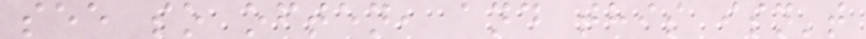see so often, and this isn't
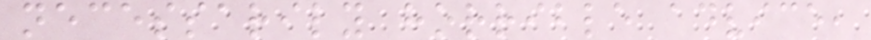necessarily horrible advice,
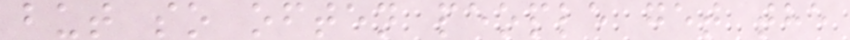but so often people get the
